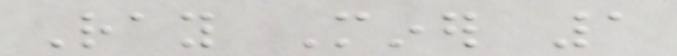Ray Miner 1
